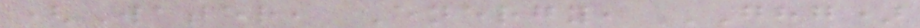(Water, Energy, GHG)
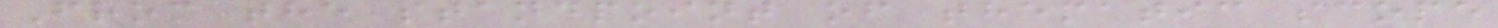From the standpoint of thematic scope
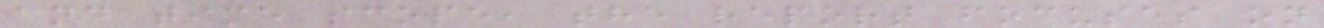and time scope, the report focuses on
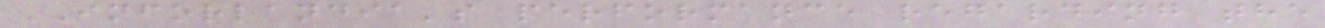INFORLANDIA's performance regarding the
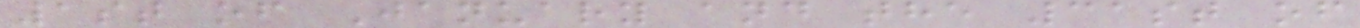1st of January and the 31st of
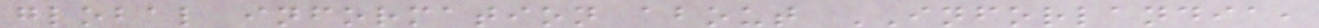global information about INFORLANDIA,
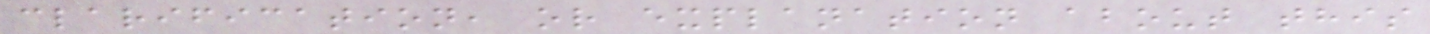clarification, or explanation about this
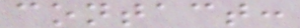contact:
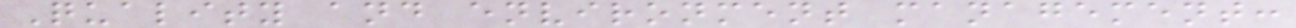Quality and environment management:
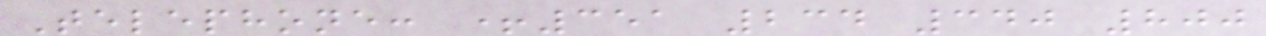Telephone: +351 234 340 800
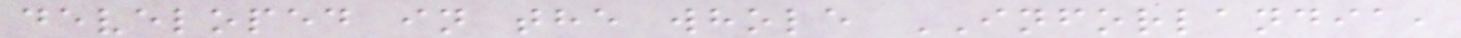developed in the whole INFORLANDIA,
